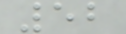52
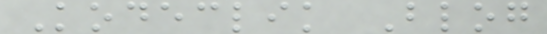Kodeclik Blog
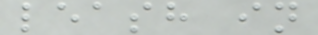leash in
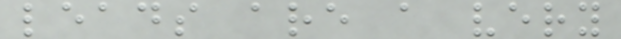leads are a very
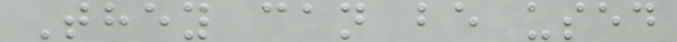They can be used
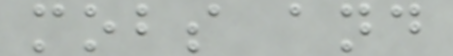mobs and
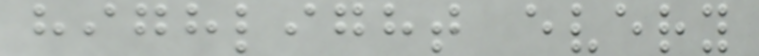highlight every
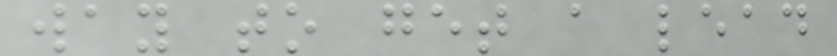way to get a lead
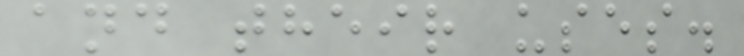and their uses.
